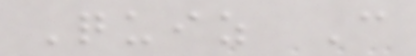Quiz C
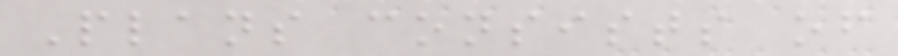Plans consists of
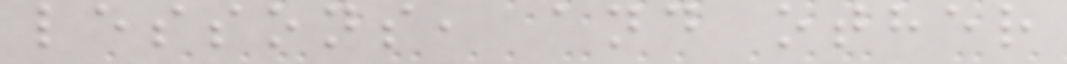lessons, and other
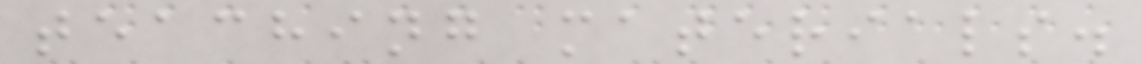teaching materials.
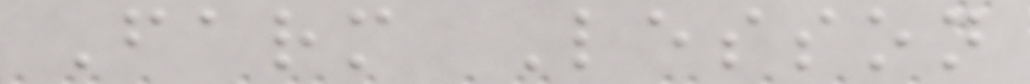Farm Lesson
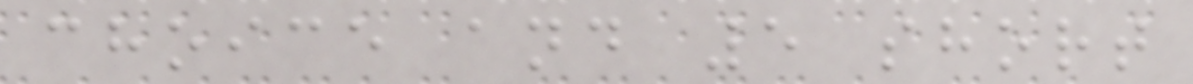choice and 5 short
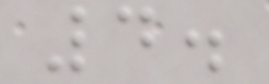4.
